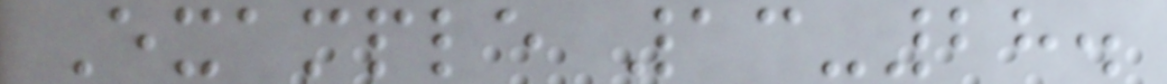Example 13-28.
